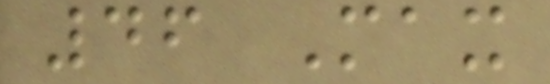46 Max
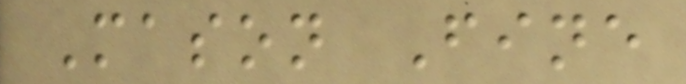Mason Fine
